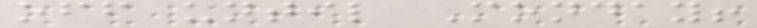off until Monday!
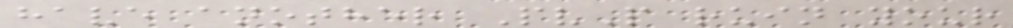have another PvP ruin your
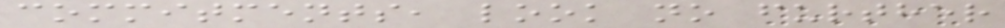commitments, look no further
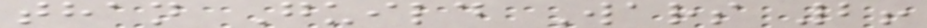than Guild Wars 2!
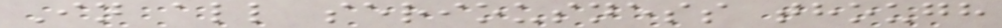In all seriousness though
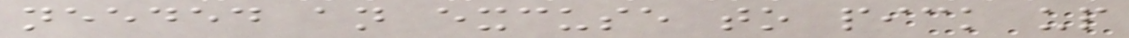needed an excuse to pick up
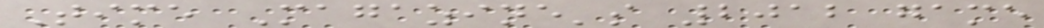Time Magazine's 2012 game
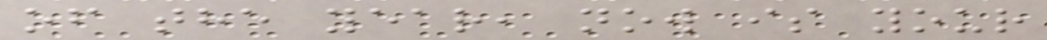of the year, now is your
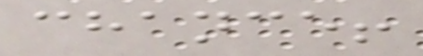chance!
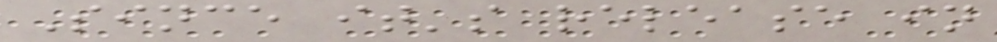Since it's release in
